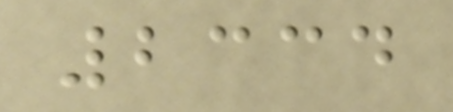2334
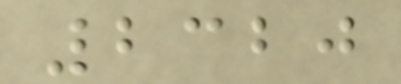2320
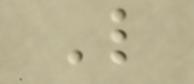L
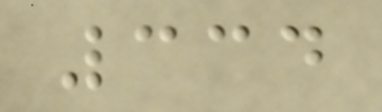334
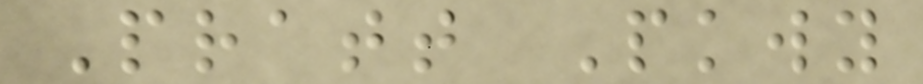Pratt Pkwy
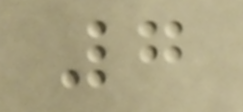7
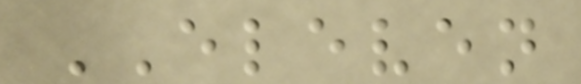ELEVEN
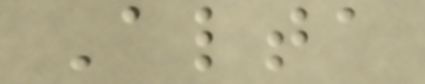Alta
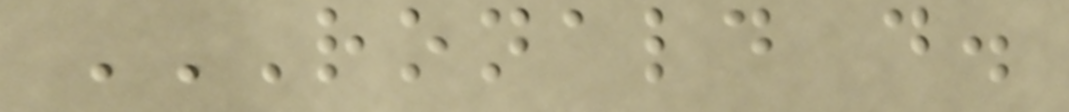RONALD D.
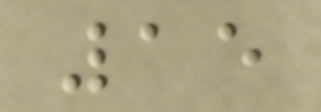15
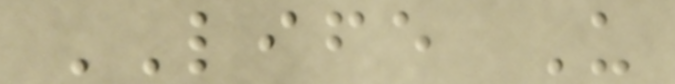LIFE U
